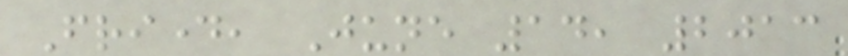Friday, June 14, 2013
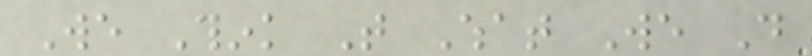We Think That What We Do
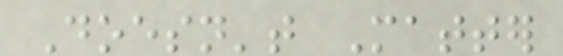Doesn't Matter
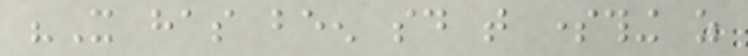"It has been said that something as
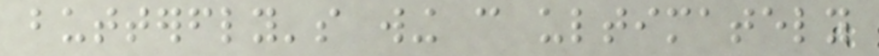butterfly's wing can ultimately
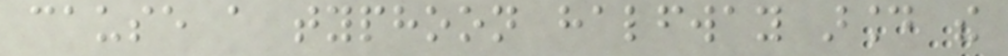cause a typhoon halfway around the
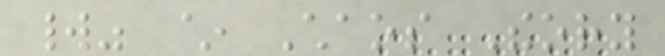world" ~ Chaos Theory
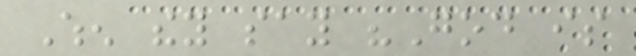When they say "God is
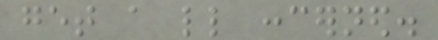get a little concerned.
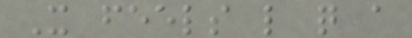It feels like quite a
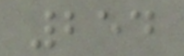254
